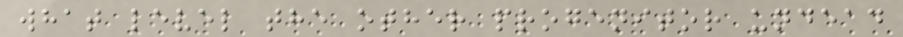what level the other progenitor undead
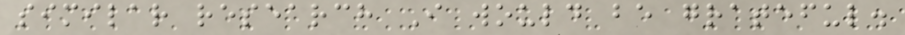similar research I would be grateful.
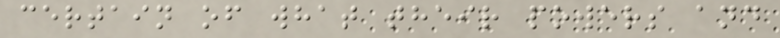certain of what their powers and
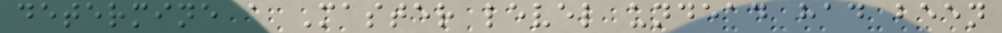determine a Master level undead had been
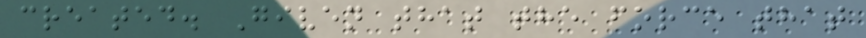created. Given that the force that
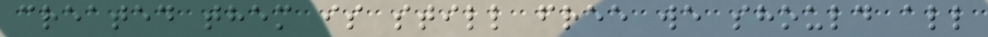created them is still free we should all
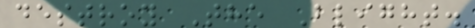destroy The Blight.
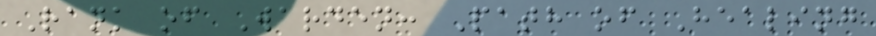Rank of Warden: Path of Healing
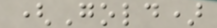(Gold)
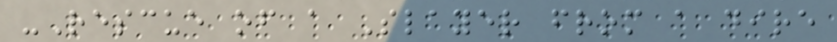-Rescue of a Slayer from a dire
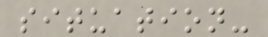situation-
